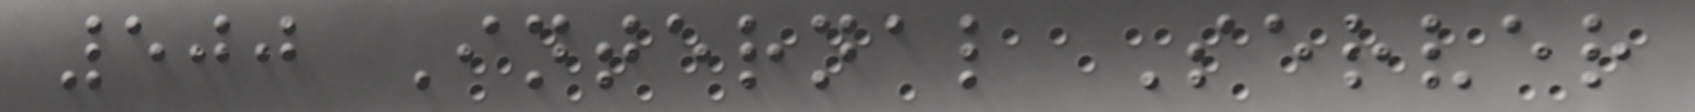500 Internal Server
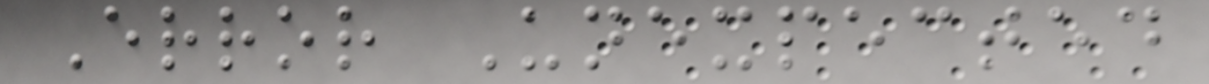Error Unexpected
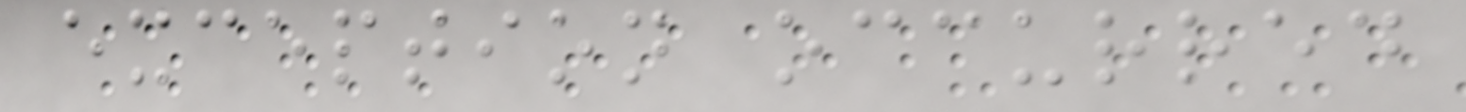exception occurred
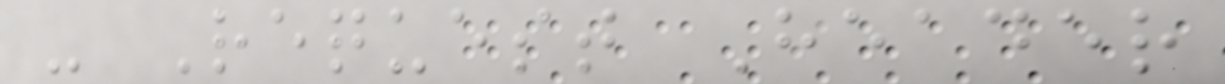- Request Header
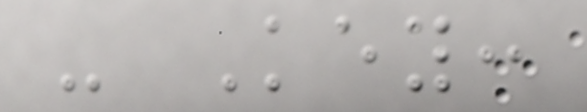- Key:
